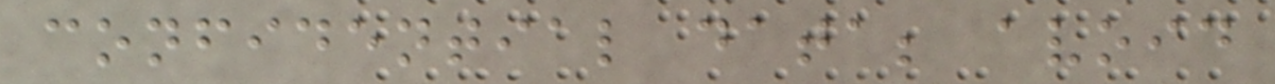confidential data; avoid
